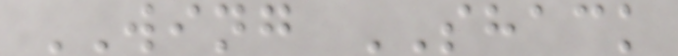WING SHACK
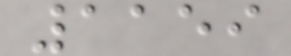1159
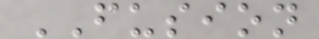FUSION
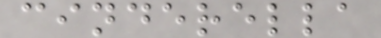cinderella
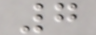7
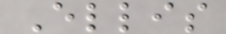Ellis
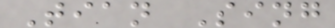Tian Sing
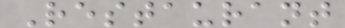Restaurant
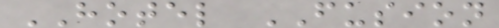HOTEL FUSION
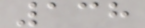138
